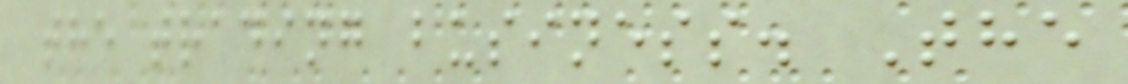the trading business. The
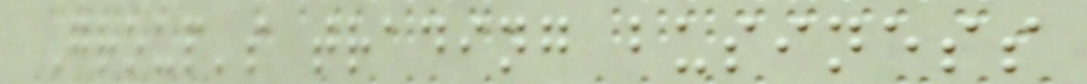Group's trading business
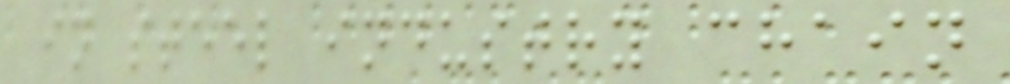in steel industry chain
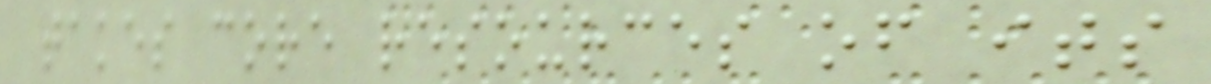takes core resources of its
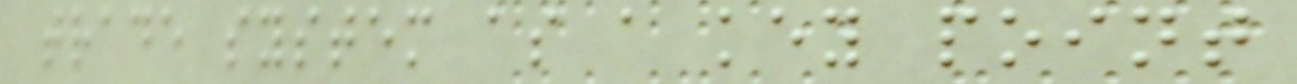trade system as a key point
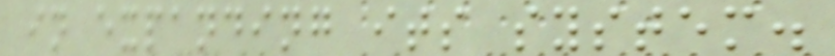in expanding its system.
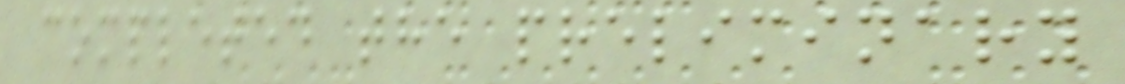completed the preliminary
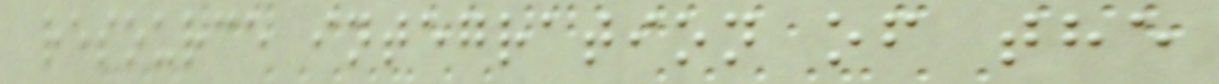resource integration of the
